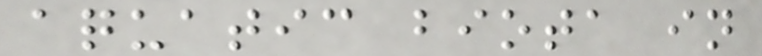aquatic biota in
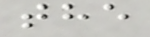the
